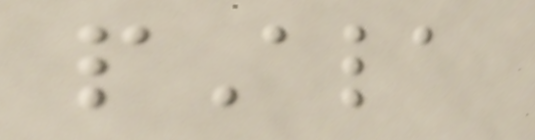pAla
